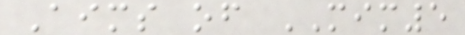Aims of MIM5
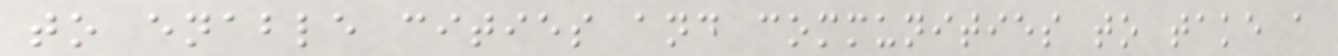to enable cities and communities to take a
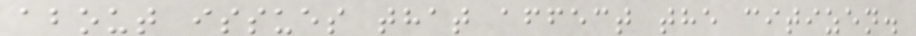about issues that affect the citizen.
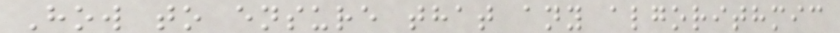How to ensure that any algorithmic
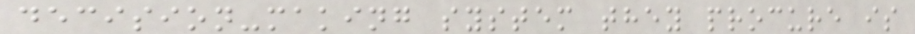decision-making system they procure is
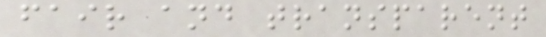fair and transparent
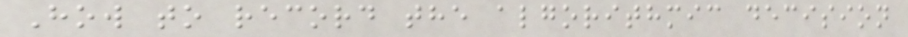How to record the algorithmic decision
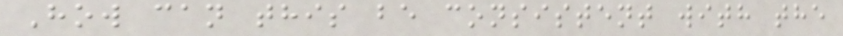How can this be consistent with the
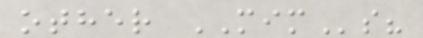other MIMs?
